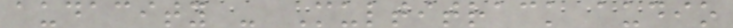audacity - Multitrack audio
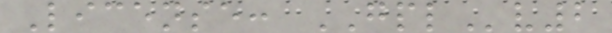License: GPLv2
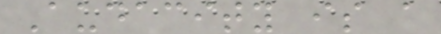Audacity is a
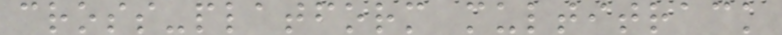cross-platform multitrack
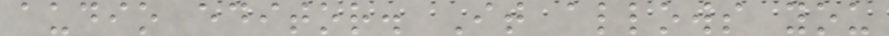audio editor. It allows you
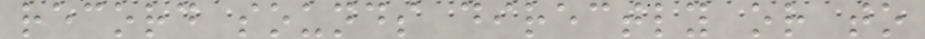record sounds directly or to
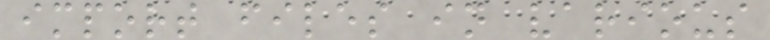import files in various
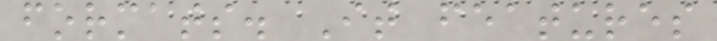formats. It features
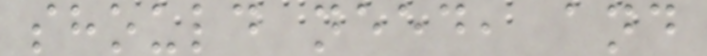should need, and
